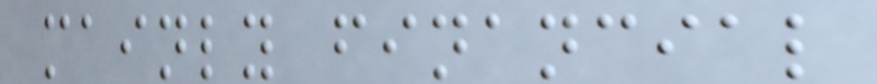mainly financial
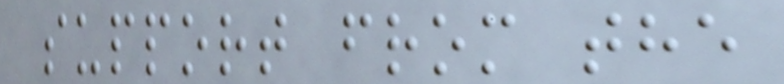support from the
